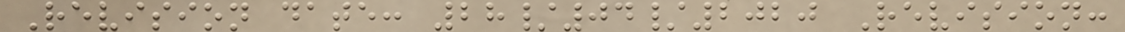Revision date: 28/04/2020 Revision:
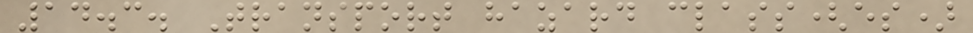14.3. Transport hazard class(es)
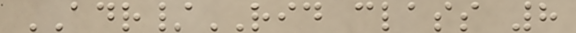ADR/RID class 8
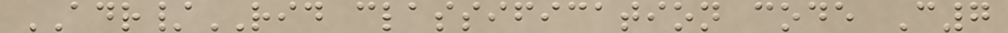ADR/RID classification code C7
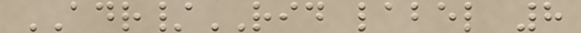ADR/RID label 8
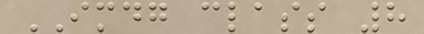IMDG class 8
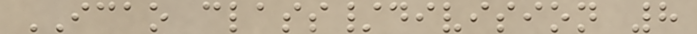ICAO class/division 8
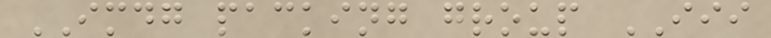IMDG packing group III
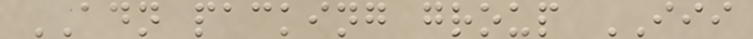ADN packing group III
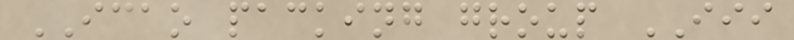ICAO packing group III
